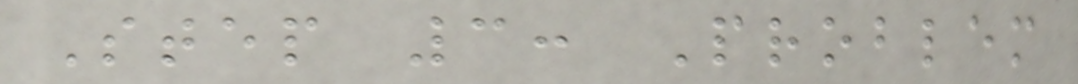Step 3: Problem
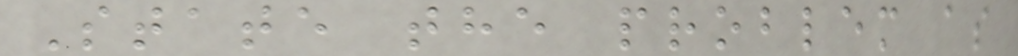State the problem as
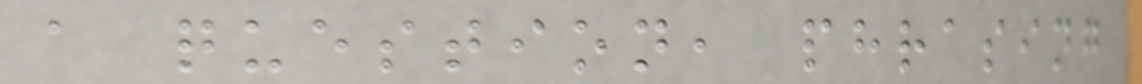a question, phrasing
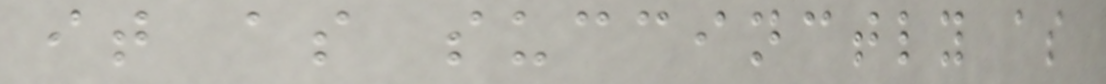it as succinctly as
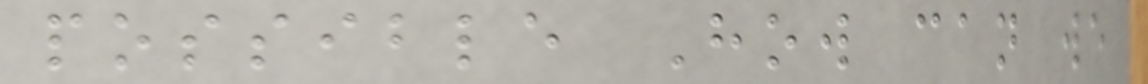possible How can we
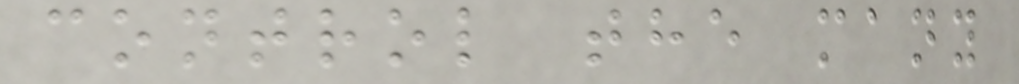control the many
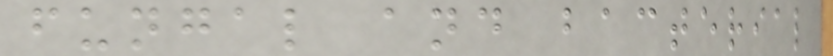fungal and bacterial
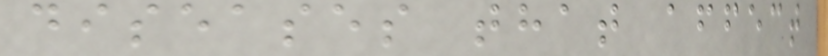diseases that affect
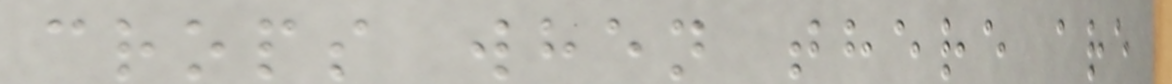crops when there are
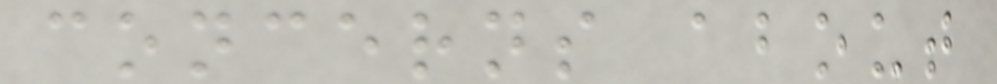concerns about
